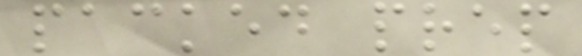packed prep
